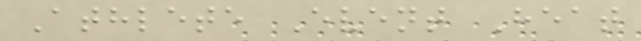Athlete Event Heat
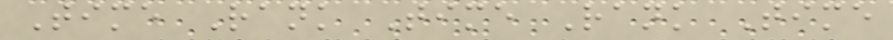Time Rank Time Rank Time
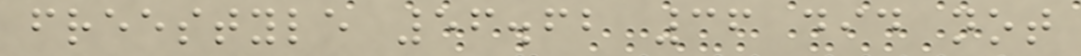freestyle 56.62 36 did not
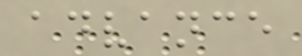advance
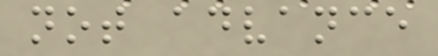not advance
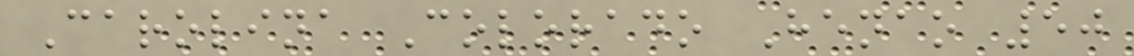Carolina Colorado Henao 50
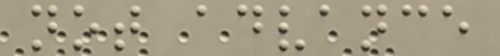not advance
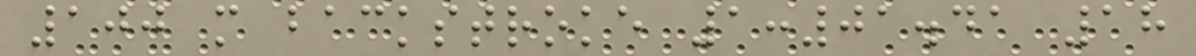100 m backstroke 1:01.41 18
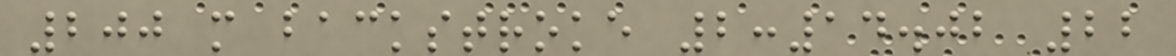200 m backstroke 2:14.02 22
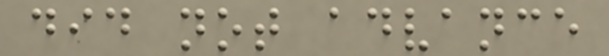did not advance
